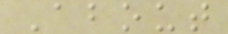About
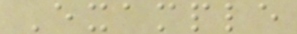Example
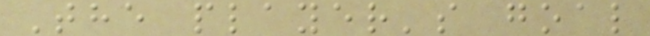The player's goal
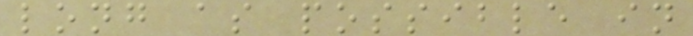long as possible in
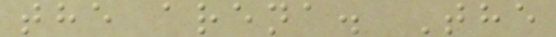the arena. The
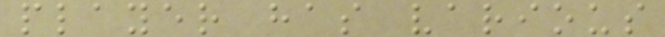player has various
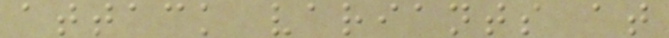attack variants at
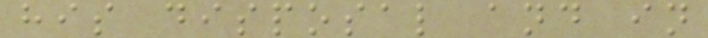his disposal and in
